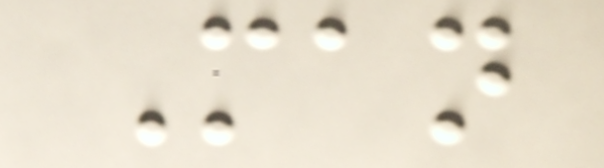Man
